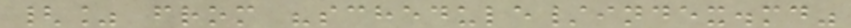{% from "schedule/index.md"
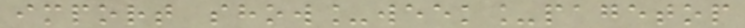import show_week_pagetop
